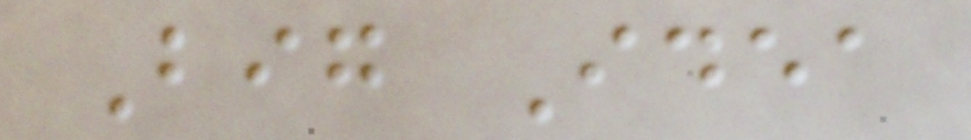Big Idea
